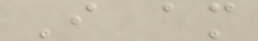I am
